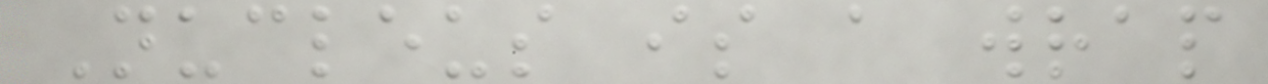Nucleus is a wrap
